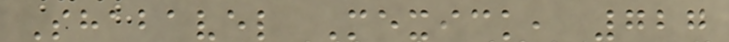Shabavel Mexick, 727
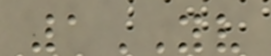1YV
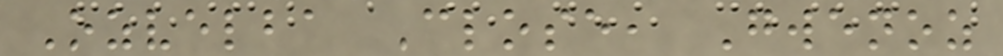Ozvelba Close, Gwenoz
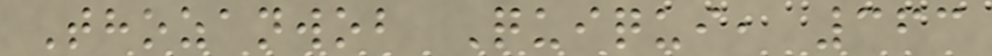Thozanwob Quiqui, 363
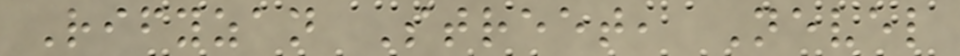Rifyzan Street, Nevel
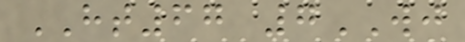HT67 7WJ
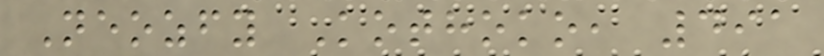Neozfy Kothoko, 491
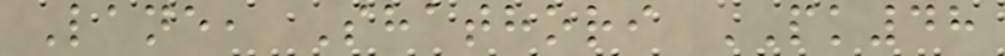Lane, Shathori PK48
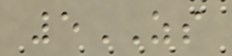5ZS
